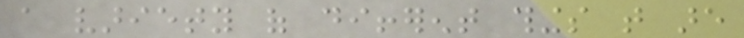a variety of different things that are
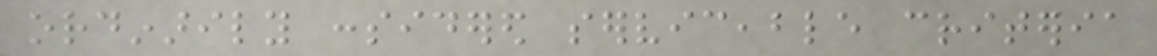ordinarily considered serviceable criteria
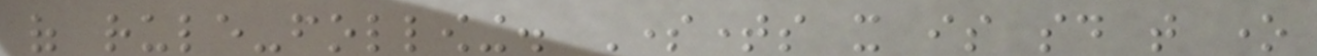of rule-following. Sometimes it is said that one
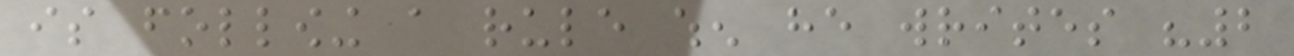is following a rule when he writes "2
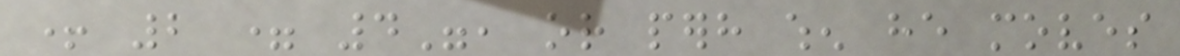+ 2 = 4", or perhaps when he moves
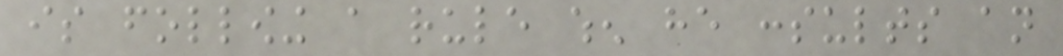is following a rule when he consults an
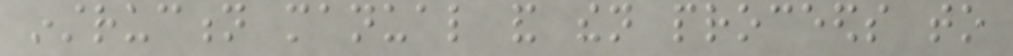instruction manual and then proceeds to
